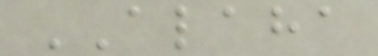ALAHA
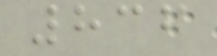836
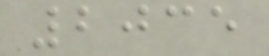2035
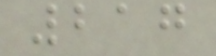217
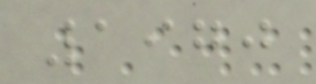1970
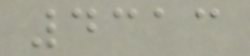4313
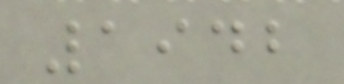1942
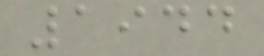1944
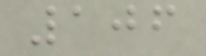106
